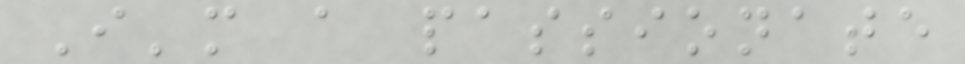I'm a passionate
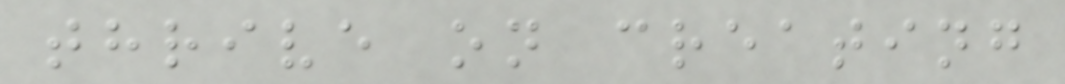thrive on creating
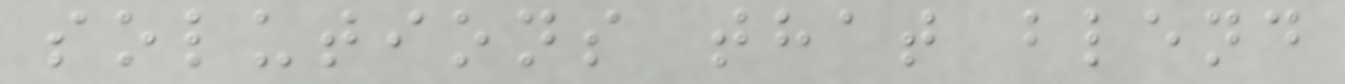solutions that blend
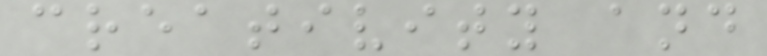creativity and
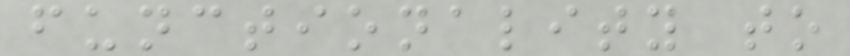functionality to
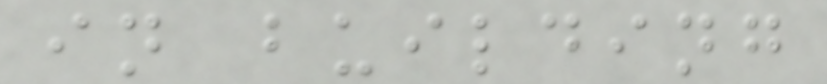in building
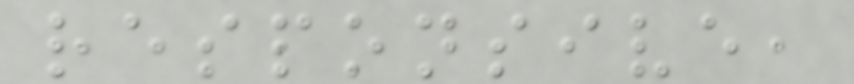responsive,
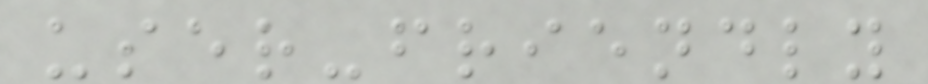user-friendly
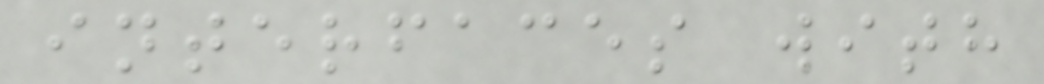interfaces with
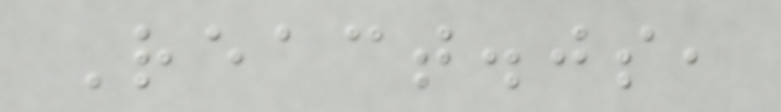React.js,
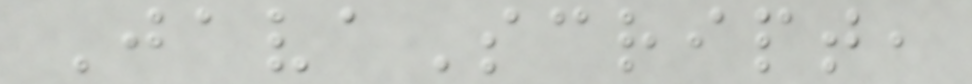JavaScript,
